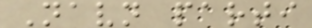Navn parti
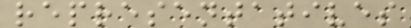representatives
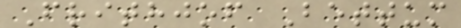Frithjof Bettum
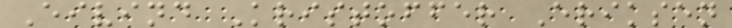Eivind Kristoffer Eriksen
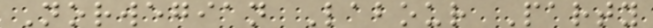Norwegian Labour Party
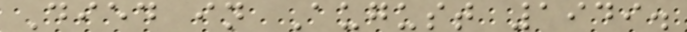Died in August 1949.
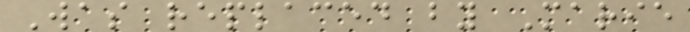Was replaced by Marie
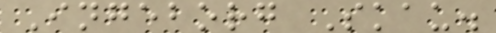Ingeborg Skau.
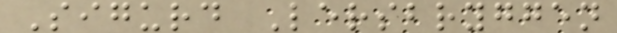Sigurd Lersbryggen
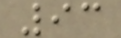93
